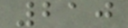210
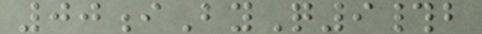00iByQ9#b
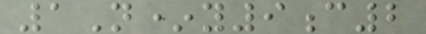1N*y9c2
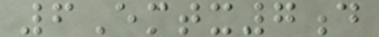6Emtx7d
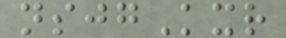nsjgKxr
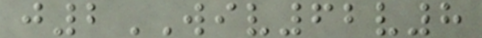j2WIV62v8
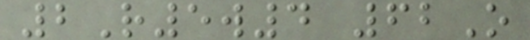2R5w4 62O
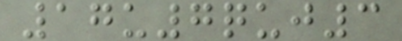17u7quj3
